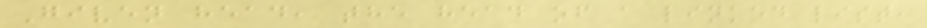Given head, the head of a linked list,
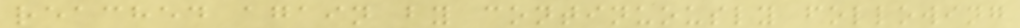reached again by continuously following
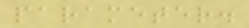parameter.
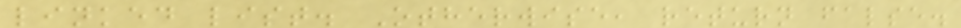linked list. Otherwise, return false.
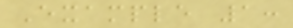Example 1:
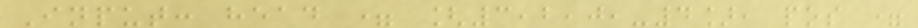Input: head = [3,2,0,-4], pos =
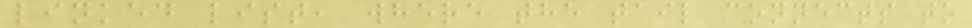linked list, where the tail connects to
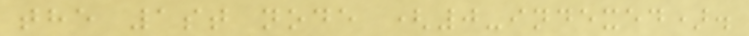the 1st node (0-indexed).
